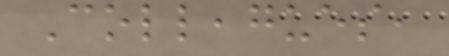Colleagues,
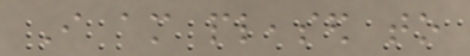I am pleased to
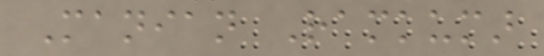Manian Ramkumar
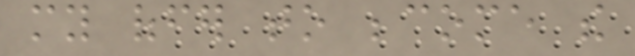my offer to become the
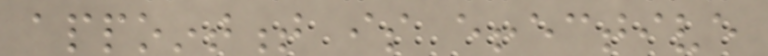appointment is effective
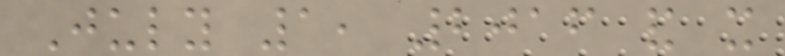July 1, 2016 and it
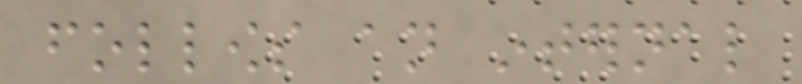follows an internal
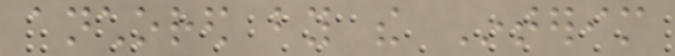anchored by the Interim
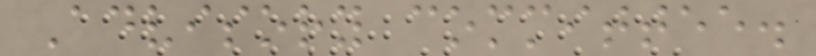Advisory committee.
